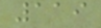119
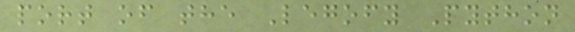port of the Legofy Python
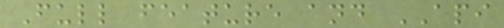Full feature and API
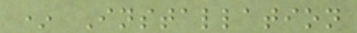* Installation
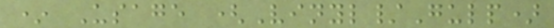* Usage (Vinyl/Gulp)
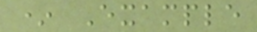* Example
